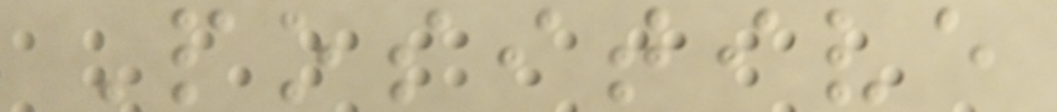Positive
